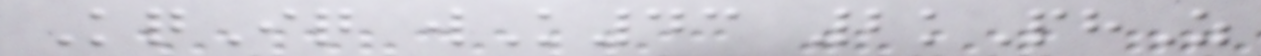KqIq wK43 2kPhZ
